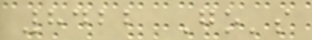8422 Go's
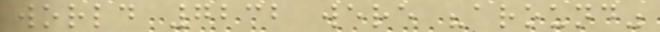world 7232 were "around"
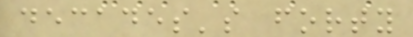decades's forty
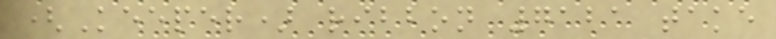(Keeper) ribbon 7121 take
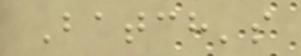Batch's
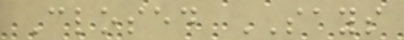Closed SAYS
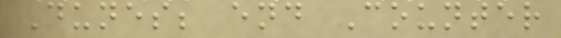Dunes; end Counter
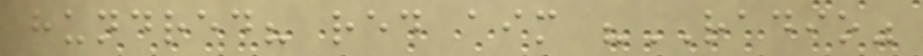hundred? red aim "RADIO"
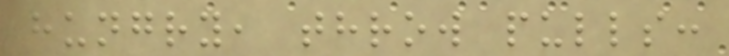hungry, throw pulls:
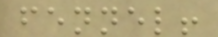fennel!
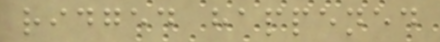ridged happened
